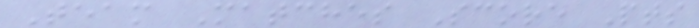Team Matches Score Pts
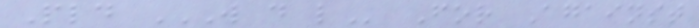Pld W D L For Against
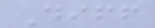Diff
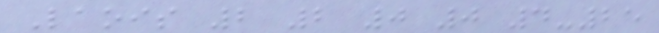Laois 2 2 0 0 4-25
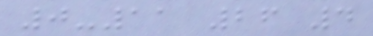0-11 26 4
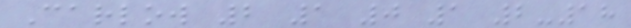Carlow 2 1 0 1 2-18
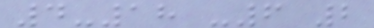4-18 -6 2
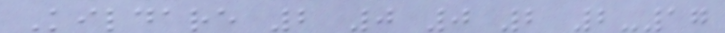Kildare 2 0 0 2 2-17
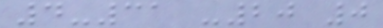4-31 -20 0
